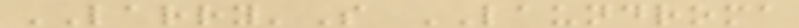LARRY'S LAUNDROMA
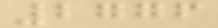2776
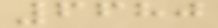6680
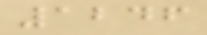1246
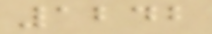1242
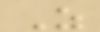Z
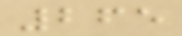265
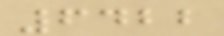6422
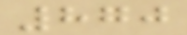870
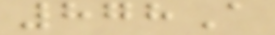878A
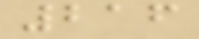216
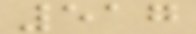517
